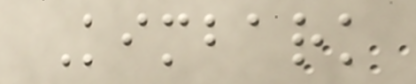Kimbark
